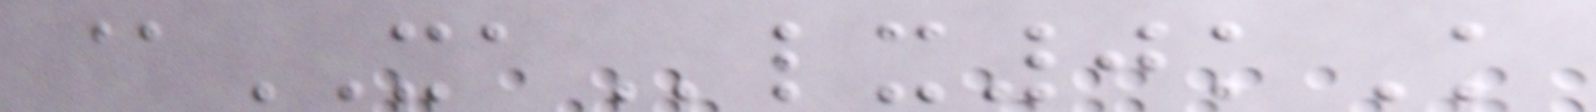@XAlx0kK
